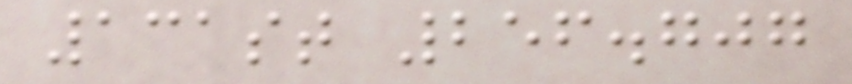131st 256.707
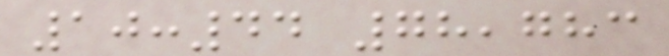10:44 78,783
